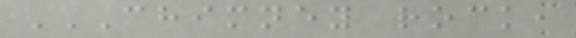CHIMNEY ROCK,
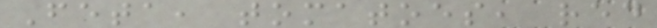Feta, tomatoes, red
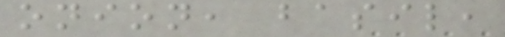onion, basil,
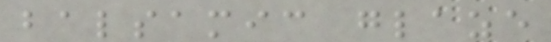balsamic glaze
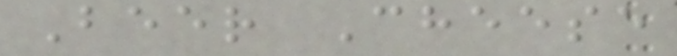Beer Cheese
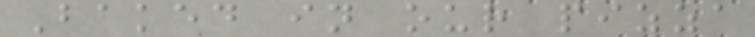Baked in our pizza
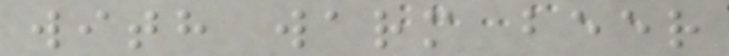with warm beer
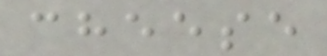cheese
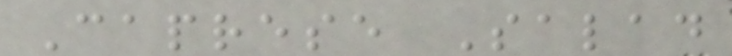Caprese Salad
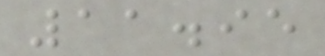11.95
